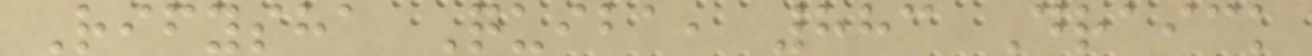Rifysha Quiba, 883 Draick
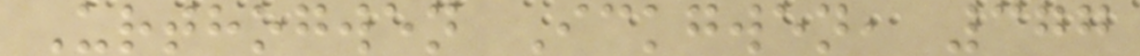Urthogwen Ickgwen, 377
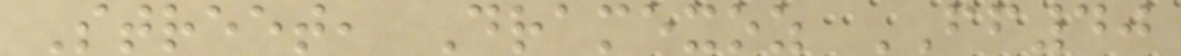Street, Dramexoz FF40
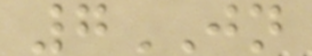7JN
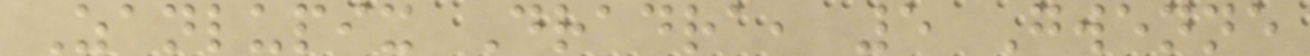Zanlupix Dradra, 5 Gwenne
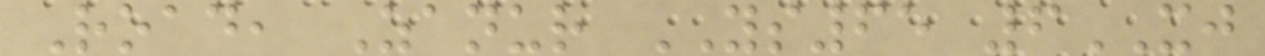Road, Zanur YS65 6XJ
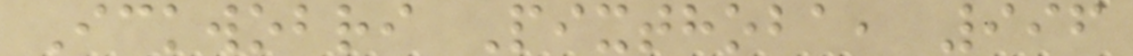Ickwobri Pixthoba, 996
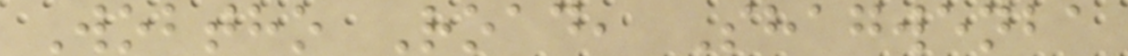Wobtho Road, Shagwenba
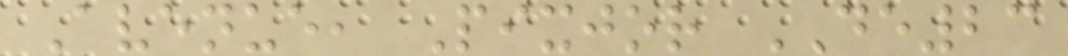Avenue, Pixjor DE23
